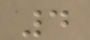4
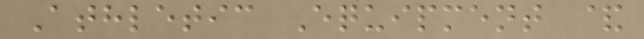Athletic Equipment &
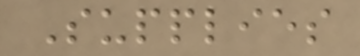Supplies
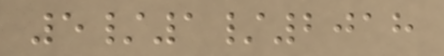5/1/2018
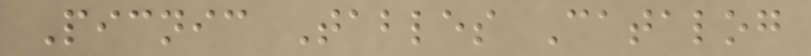Picnic Tables Catalog
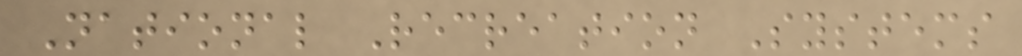National Recreation Systems
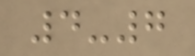4-7
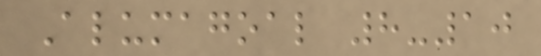Alumagoal 8-10
